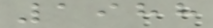1988
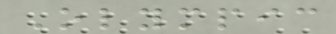Olympic
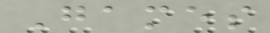Games
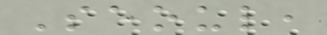Seoul,
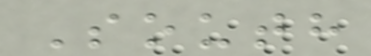South
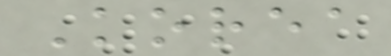Korea
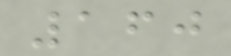160
